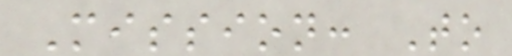Mission: To
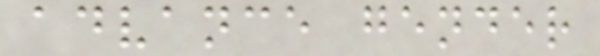advance gender
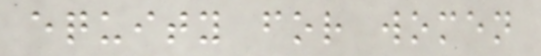equity for women
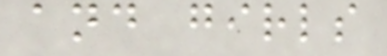and girls
